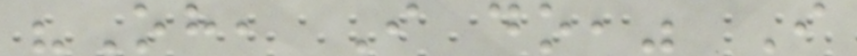"Oh, I do," I
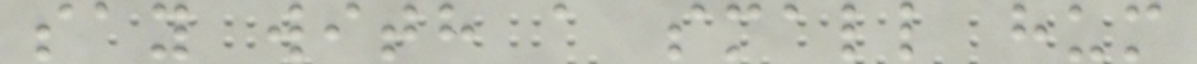say with a small hum
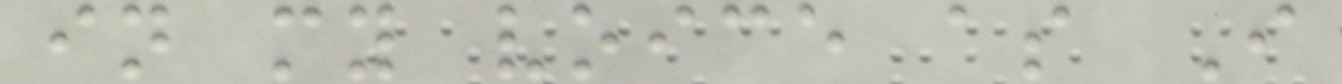in my voice as I
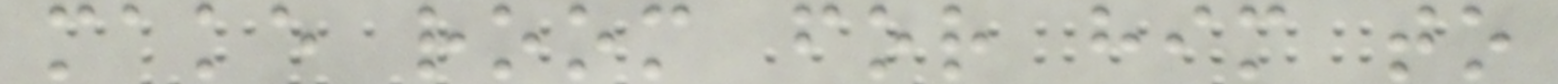make room for him to
